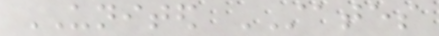UNITED STATES
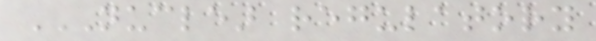NUCLEAR REGULATORY
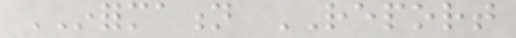INFORMATION REPORT
